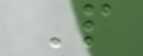P
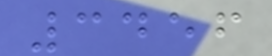3456
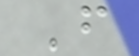F
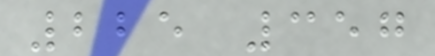225 357
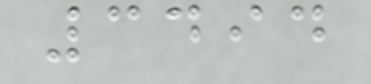3494
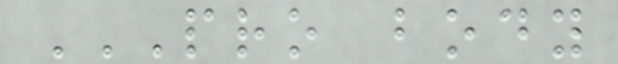PRO BODY
